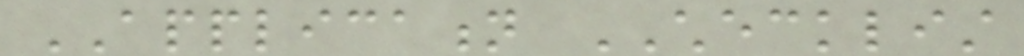APPLICATION CHECKLIST
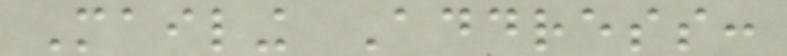Mailing Address:
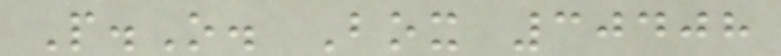P.O. Box 30408
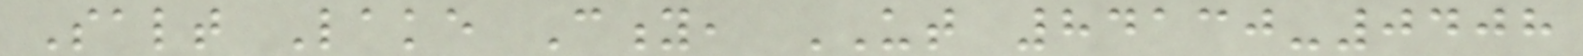Salt Lake City, UT 84130-0408
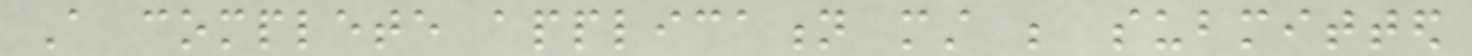A complete application must be submitted
